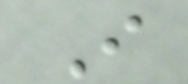I
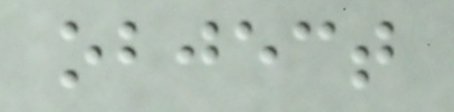object
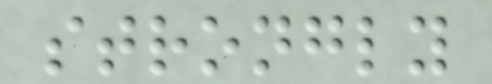strongly
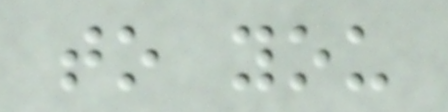to you
